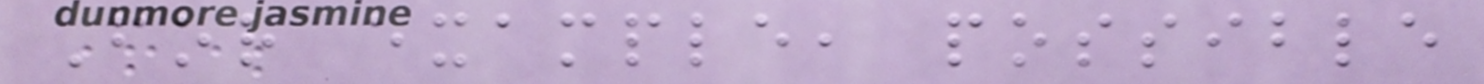For example, possible
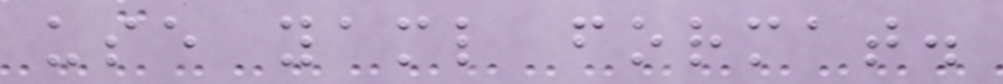use yaml format.
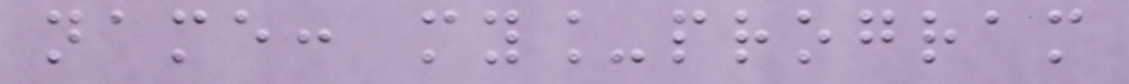name: my_program
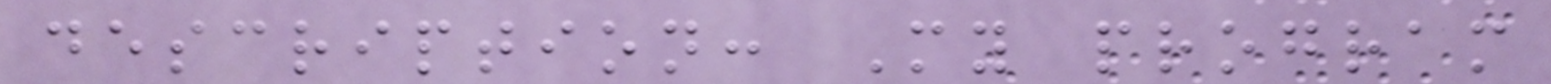description: My program
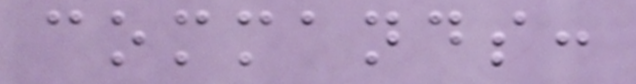commands:
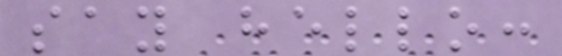say hello:
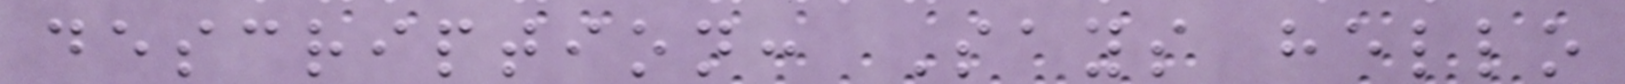description: Says hello
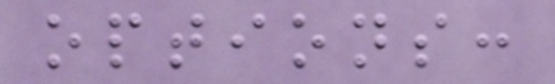options:
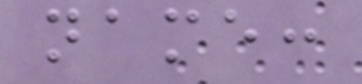name:
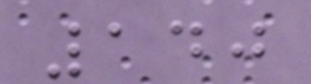140
